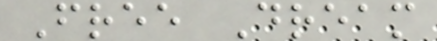Free Dream
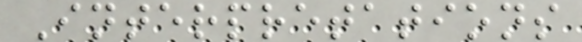Interpretations
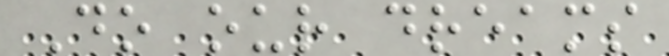Do our dreams
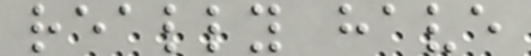really have
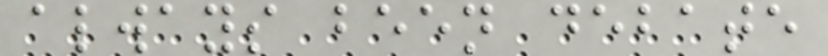always been debate
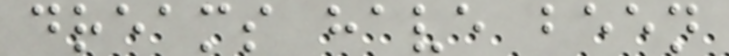dreams have been
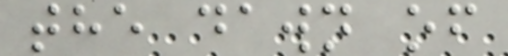the dawn of
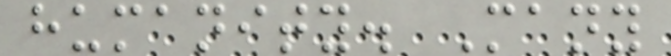humanity. Many
